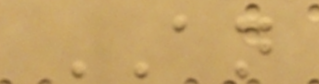AN
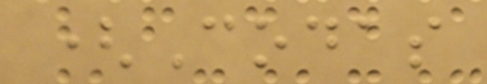(Codas
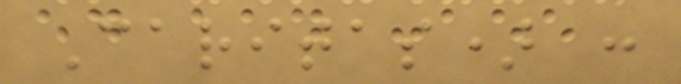Caritas) :
